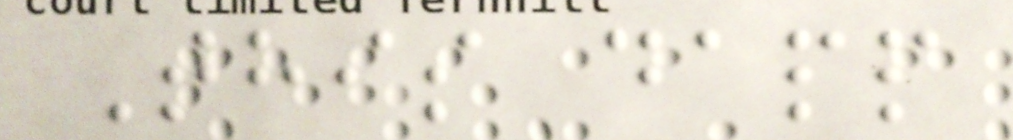This dapp
